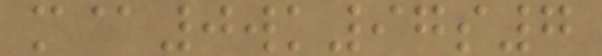m@0wk97s7
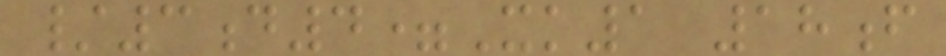/3d4=Xk1 18f
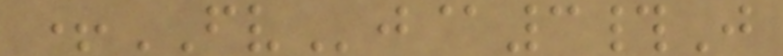+FVj@3#J
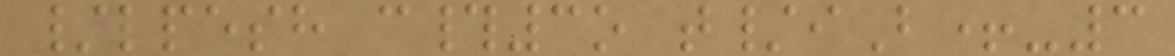/lpesh c#3o t/iB+-3
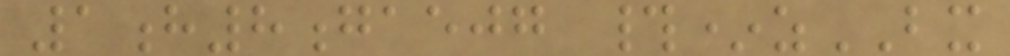1h8gaejg #*zBX
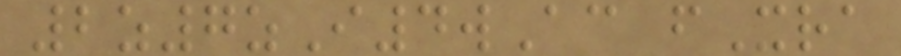2z7zI4wAc fXra
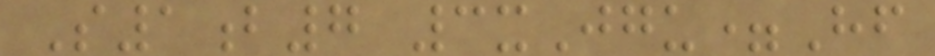S1b7 3xJgu=Hf
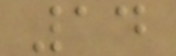14
